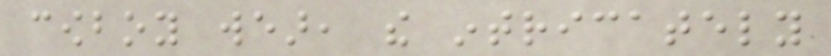cowboy wear, the intricately
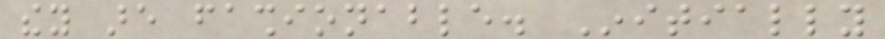they are fashionable. Initially
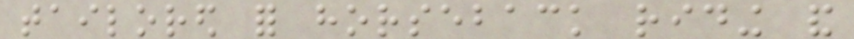tailored for horseback riding and
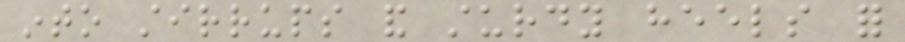into stirrups and sturdy heels for
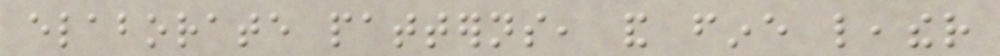elaborate patterns, and fine leather
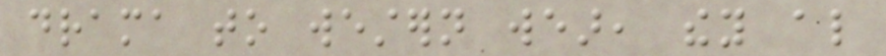drama to western wear, they also
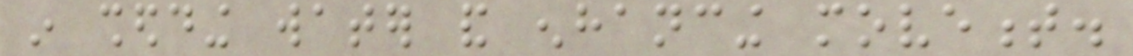in shedding water and enhancing movement.
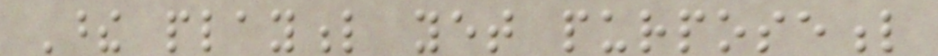These playful yet purposeful
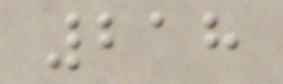218
